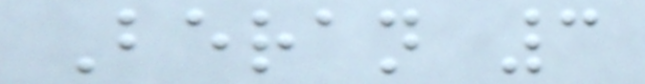Beran 3
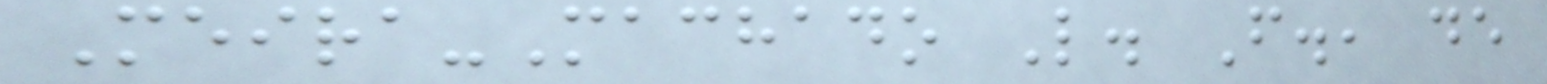Meira-Machado L. F., de
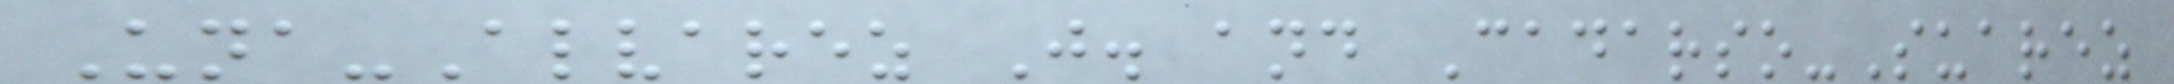Una-Alvarez J. and Cadarso-Suarez
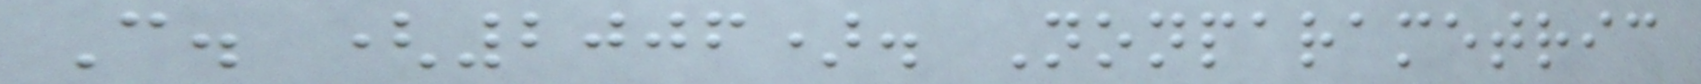C. (2006). Nonparametric
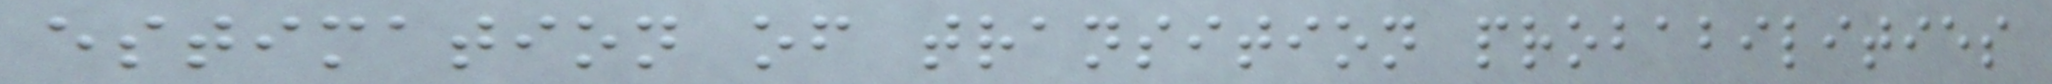estimation of transition probabilities
